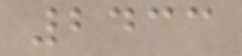2433
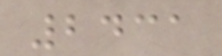2431
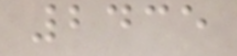2435
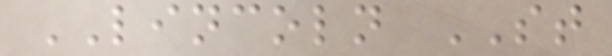LINCOLN ST
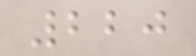220
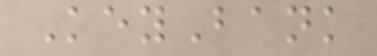KeyBank
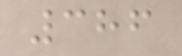386
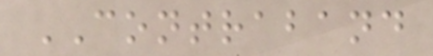CONTRABAND
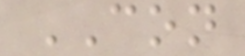CON
